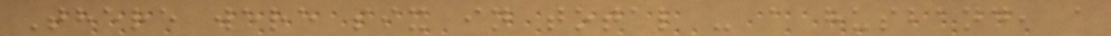There were six in total - a husband, a
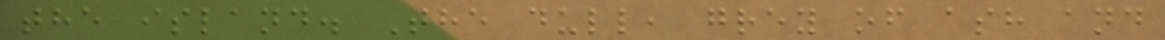the island. The dull, grey of ash and
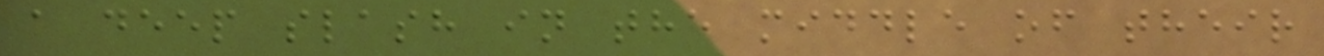a deep slash in the middle of their
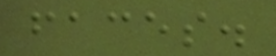faces.
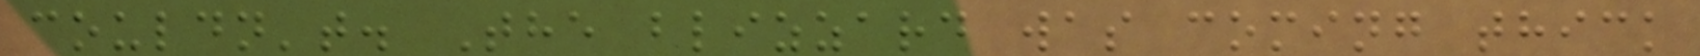couldn't. The blizzard was coming thick
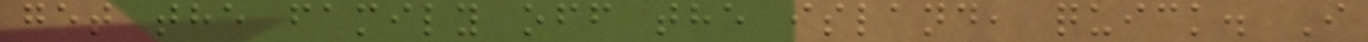get the family off the island, quick. I
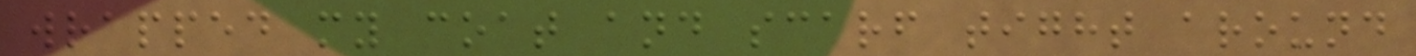wrapped my coat and scarf tight around
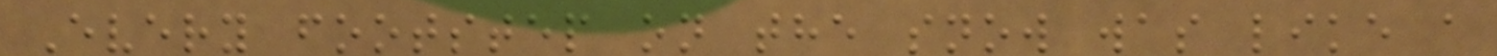Every footstep on the snow was like a
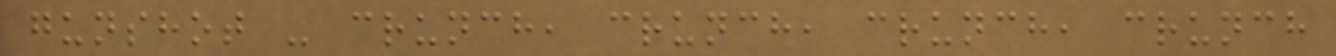gunshot - crunch, crunch, crunch, crunch
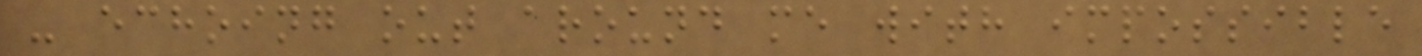- echoing out around me with impossible
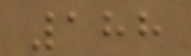188
